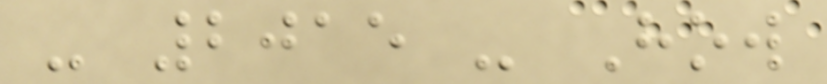- 2015 - How
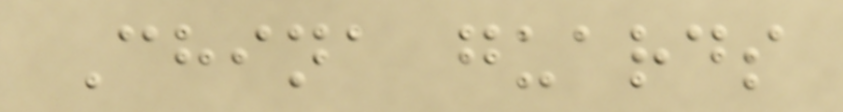China guards
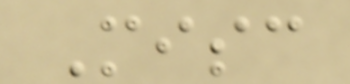Misc
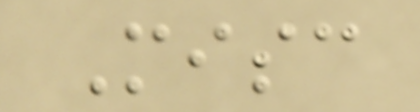Misc
